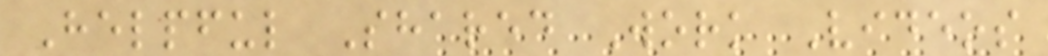Helpful Shared Work Videos
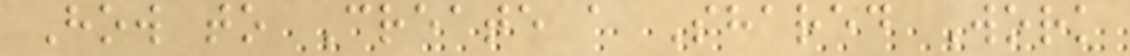How to Create a Shared Work
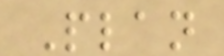Plan
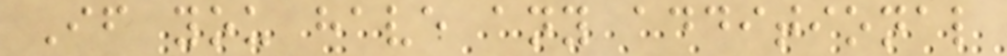If you have any additional
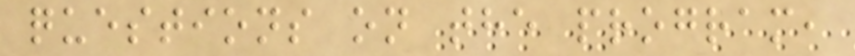questions on the program,
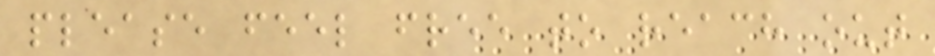please feel free to reach out
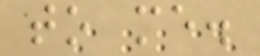to me.
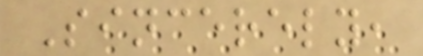Sincerely,
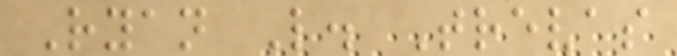Ryan L. Trevas
